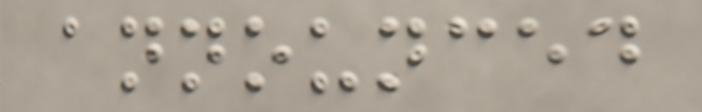announced
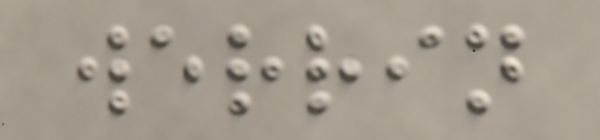werrin
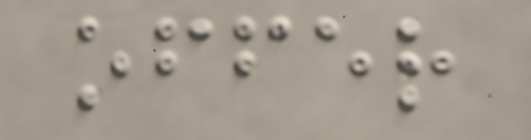offer
